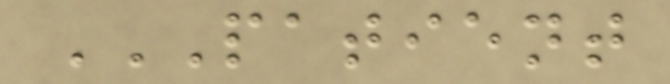PATIENT
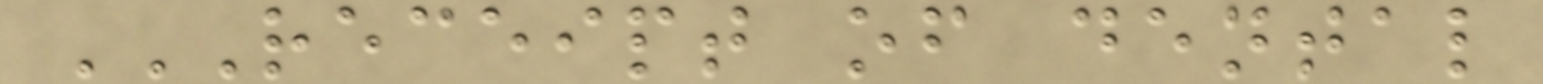RECEIPT OF DENTAL
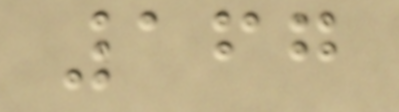167
